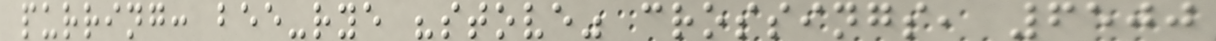purring: bee-rye "stove" crossings, 6500
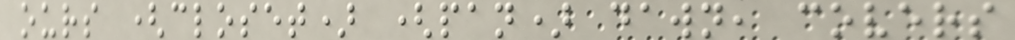ours (closet) (pan) dawn, covers
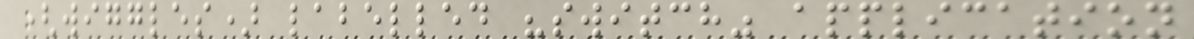(wiggles) labelled "switch" application
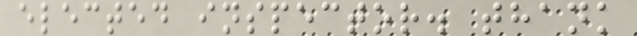elected inspector. thank
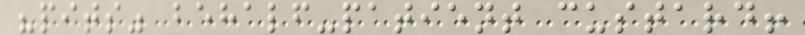"pits" behalf-patient custard!
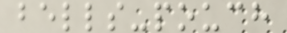bells-pouch
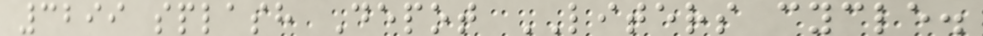3299 splash Depot LITERS cycle.
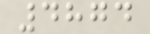4874
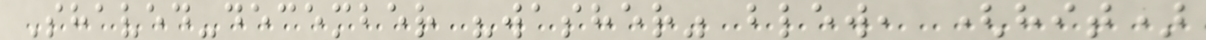Shaved-december "washer" blew, (hit)
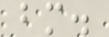bm.
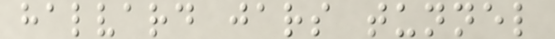halvard jars tunnel
